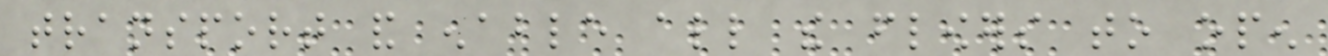transport and enable all the flowers to open
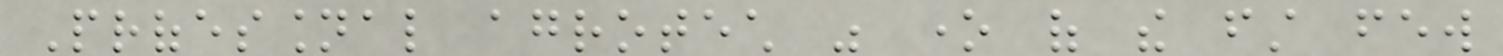Professional agrotech was one of the first few
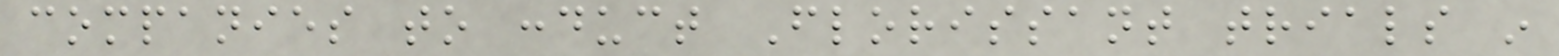companies to conduct Florissant trials in
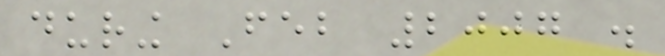during Feb 2007 .
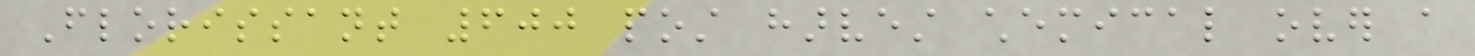Florissant 600 post harvest chemical over a
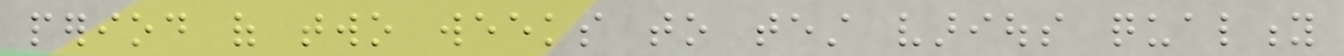period of two weeks to test various quality
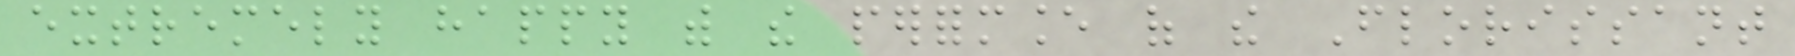extremely happy with the performance of the Florissant
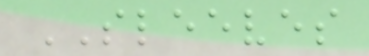SLEEVES
